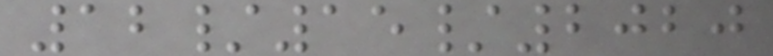12/15/2020
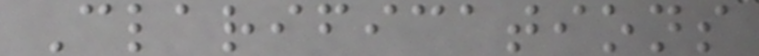Clarifications
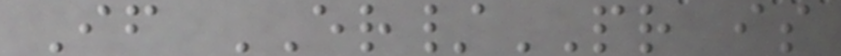If ER/PR is
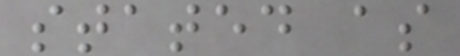stated as
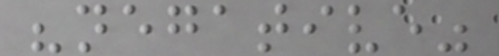"negative"
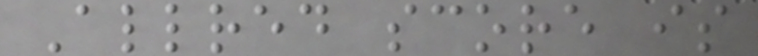Allred score is
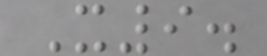X9.
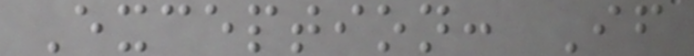Exception: If
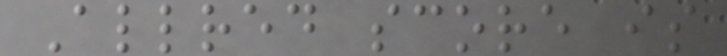Allred score is
